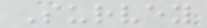Survey
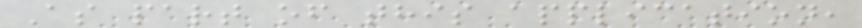As part of this application,
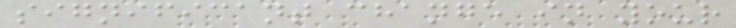significant change in your
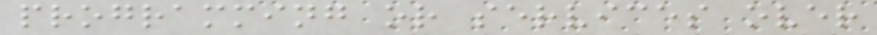programming or services over
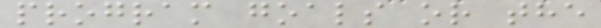program goals or the
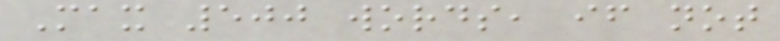Max 500 words, if not
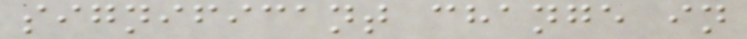significant change in
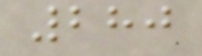280
